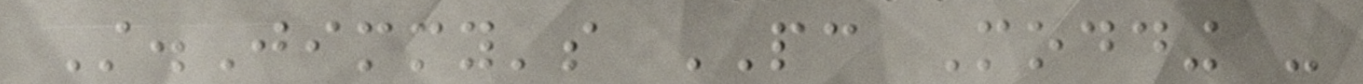St.Jimmy's PC Modding -
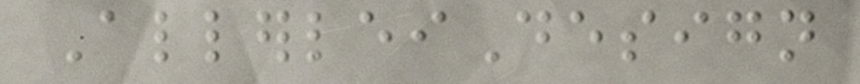AllerleiDesign
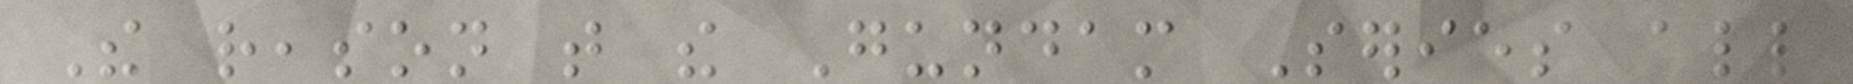The reason that the Gundam Series all
